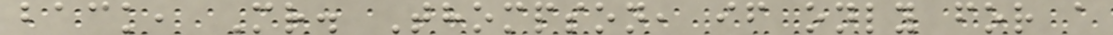back, Mr. Thompson, if only for a
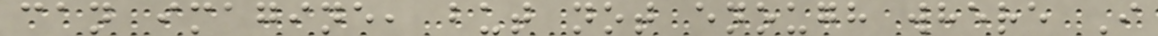can imagine, but not enough where I
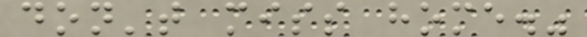don't miss home."
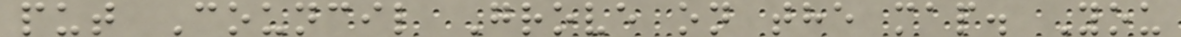put Council Grove on the map. You
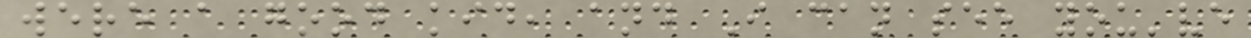were a good kid, and I can see you've
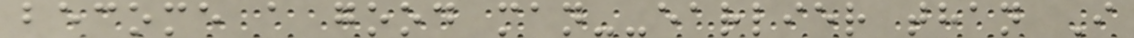become a good man--earlier than I
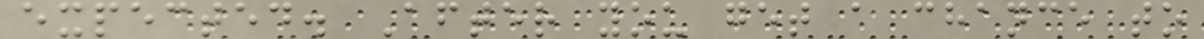expected. After you get a chance to
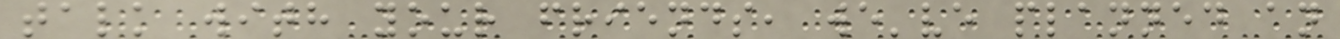talk with your friends, we've planned an
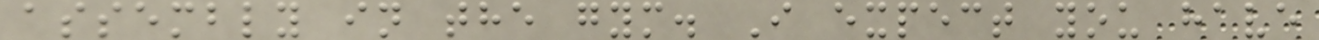assembly in the gym. I expect you have
